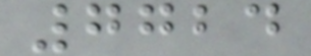7724
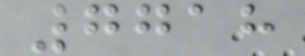7718
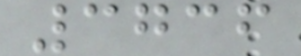3736
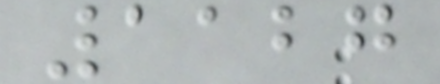1127
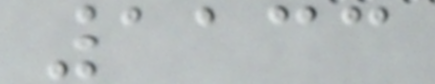1133
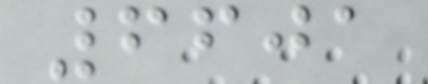6601
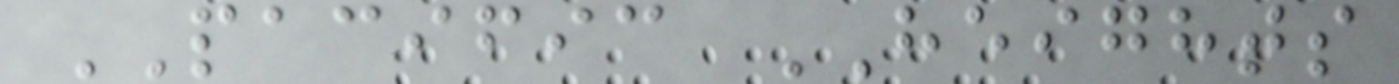PACIFIC HEIGHTS
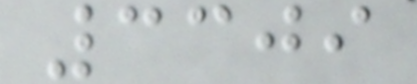3309
